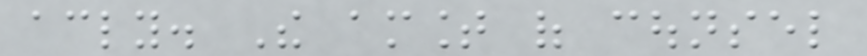accordingly. The amount of counsel
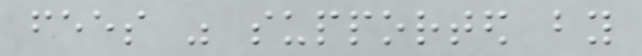fees was supported by
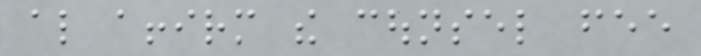also affirm the counsel fee
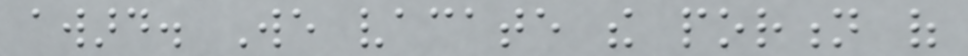award. We vacate the portion of
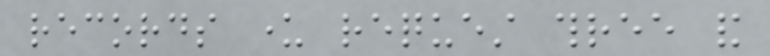records under request three and
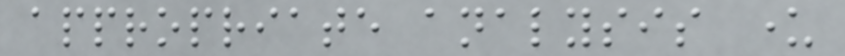appropriate analysis under
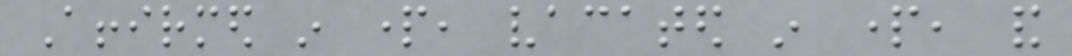Affirmed in part, vacated in part, and
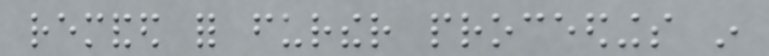remanded for further proceedings in
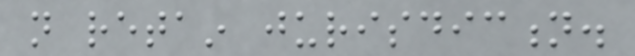not retain jurisdiction.
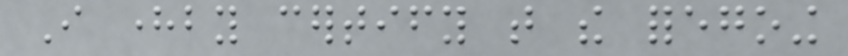I hereby certify that the foregoing
